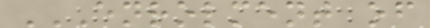ENROLMENT OF
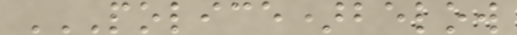POLICE)BELOW
